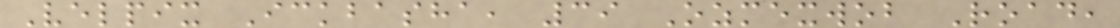Velpix Ickbasha, 39 Ozmexwob Road,
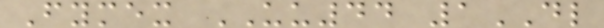Fymex UU44 1DL
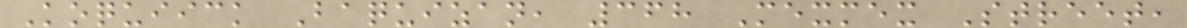Koquiick Baquizan, 368 Mexmex Street,
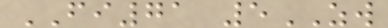FI71 5ZW
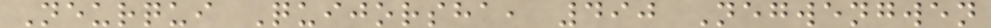Neurqui Quijorsha, 490 Negwengwen
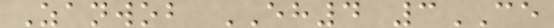Zanwob EH4 3CE
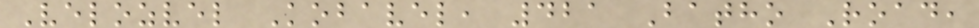Velozvel Kobavel, 421 Batho Road,
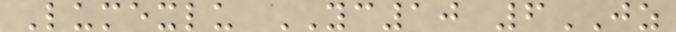Lumexlu YC10 6JZ
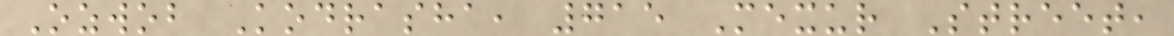Ozwob Kodrasha, 715 Mexur Street,
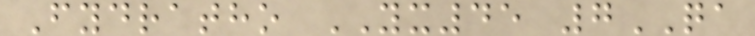Fydratho YX45 7QA
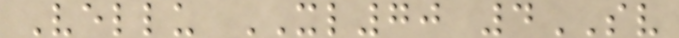Vellu XL70 4SV
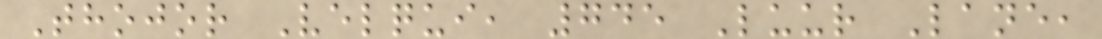Thojor Velqui, 745 Luur Lane,
